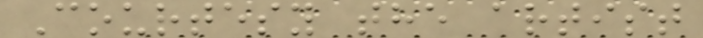Courtesy the artist
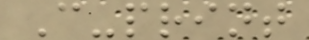C-print
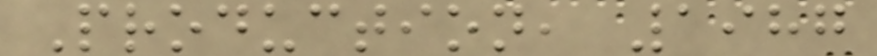Production, 1987
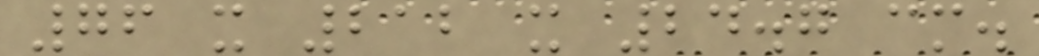76 x 212 x 24.7 cm.
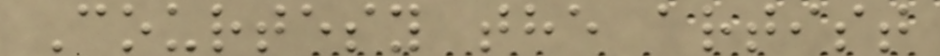Courtesy the artist
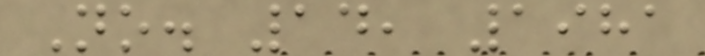No. 14, 1981
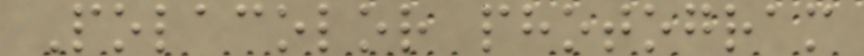Polacolor photogram
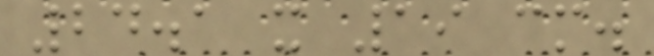24.1 x 19 cm.
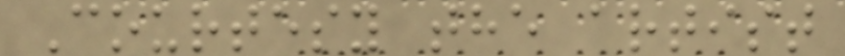Courtesy the artist
